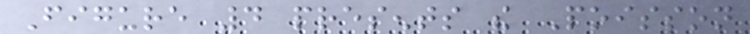Figure 4 presents the Poisson
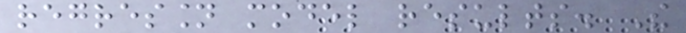regression model results. The
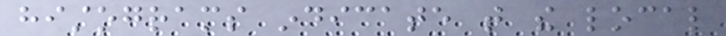histograms indicate that the local
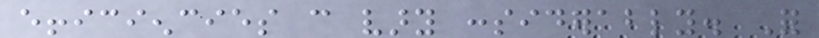efficiencies can vary considerably. For
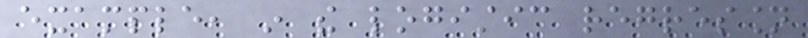example, in the logistic regression
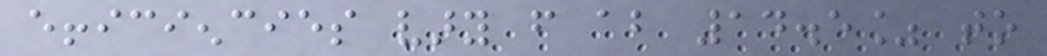efficiencies vary from about 14.5% to
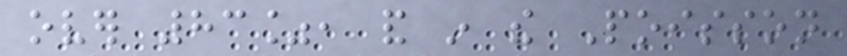over 83%, and in the Poisson
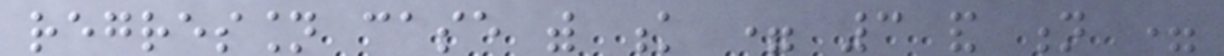regression case with k = 3 and n =
